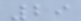29
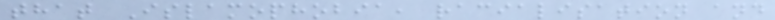that Islamophobia, racialisation and
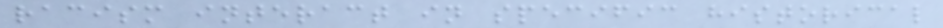racism interact in specific historical
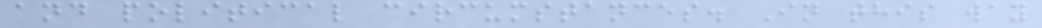and political circumstances. In this way
